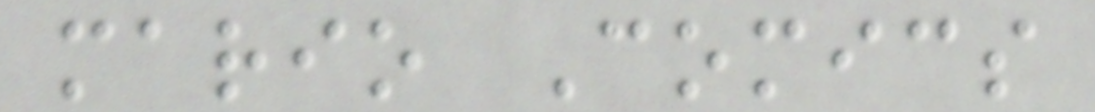mario Comics
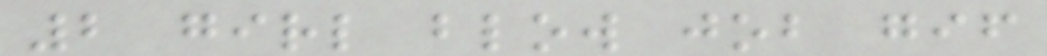2 girl blow job gif
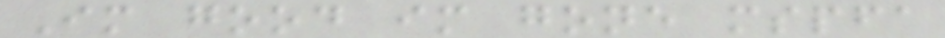Im good im gone mspfa
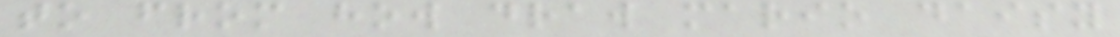to from how draw mario daisy
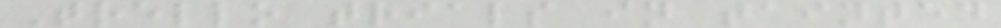Trello trials in tainted
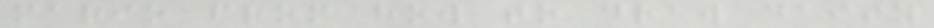mario from how to draw daisy
